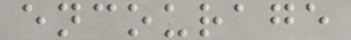encourage
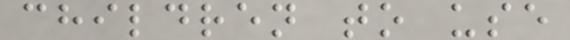children to use
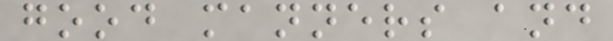good manners and
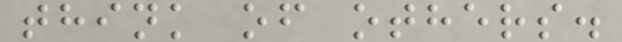think of others.
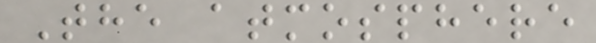The atmosphere
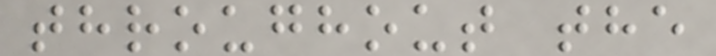throughout the
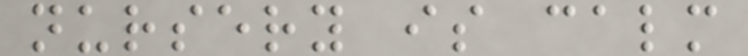nursery is calm
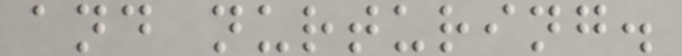and nurturing.
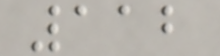112
